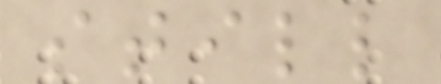still
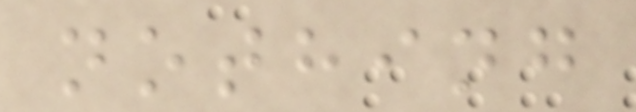nothing
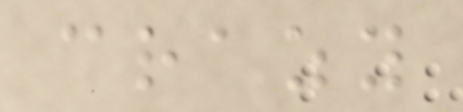crazy
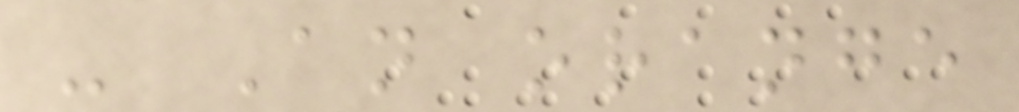- An orange
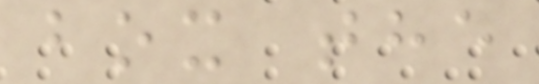box the
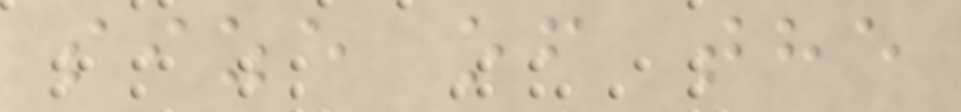size of the
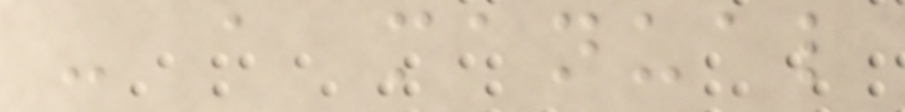- a manual
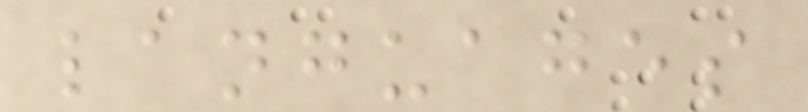languages
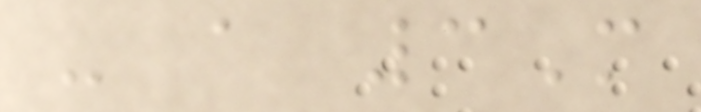- a 3M
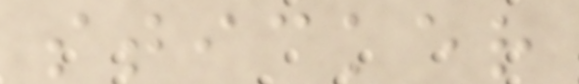sticker
